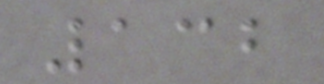132
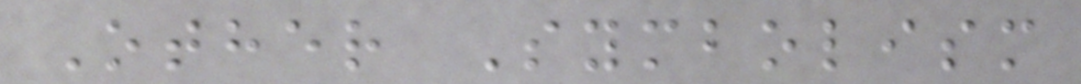Other Symbolism
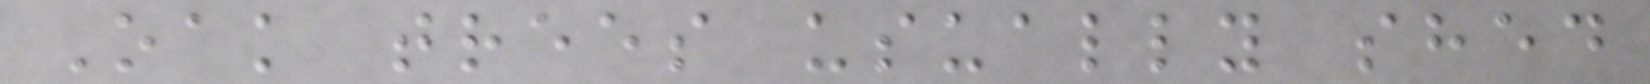Oak trees usually shed
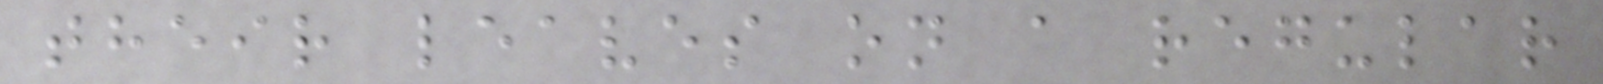their leaves on a regular
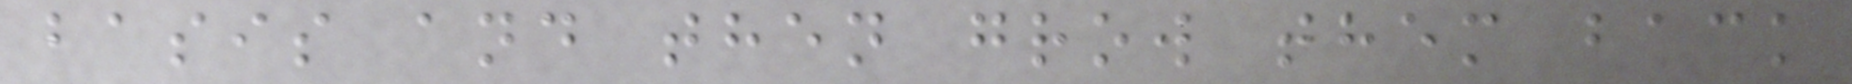basis and then grow them back
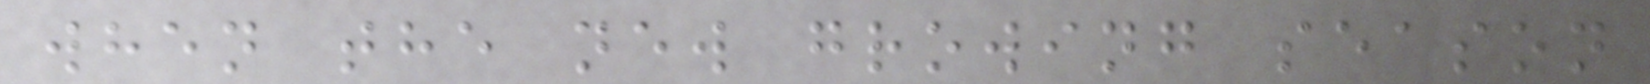when the new growing season
